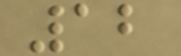12
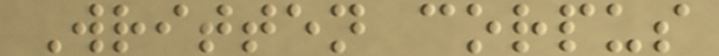Written corpus
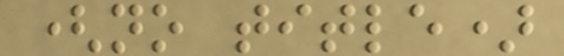(no title)
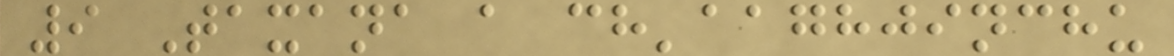9 Taxana a ch'aaghjinchu
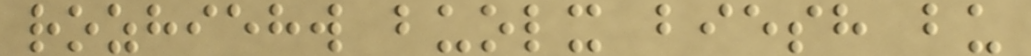rozhiehw buolx biesh bu
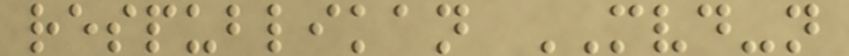respublikan MVD-n
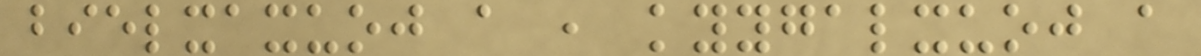bielxaxuoj a , kyygalxuoj a
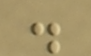.
